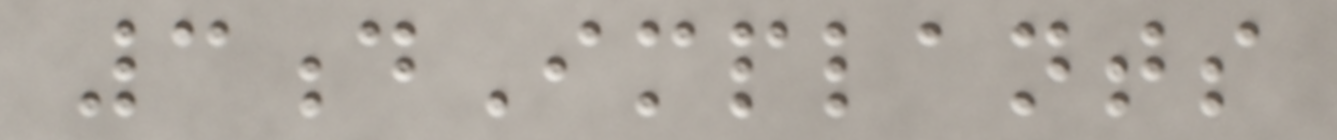3dImplants
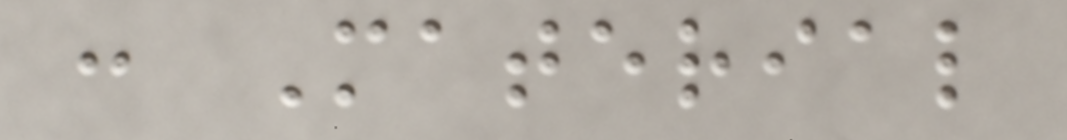: Material
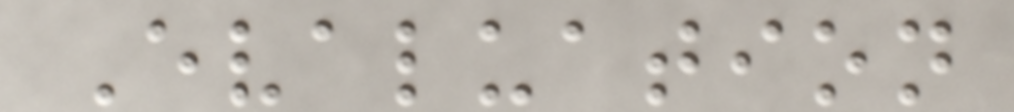Evaluation
